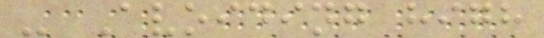- Avoiding high
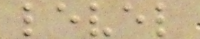level
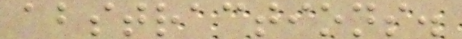abstractions.
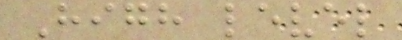High level
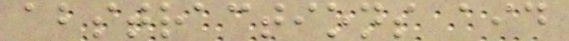abstractions aid
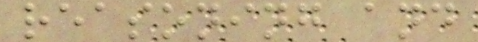reasoning and
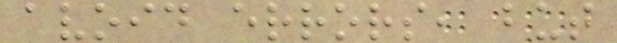avoid errors, but
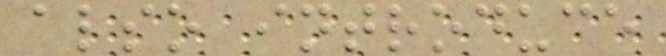also introduce
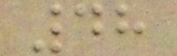48
